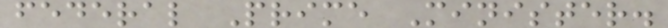federal Prime Minister.
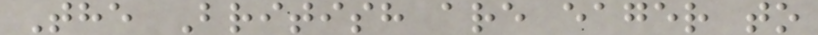The British are eager to
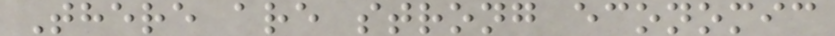There are strong economic
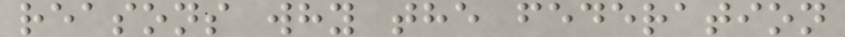reasons why the federation
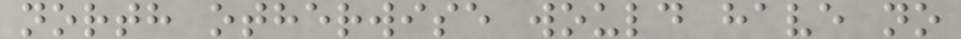north otherwise would have no
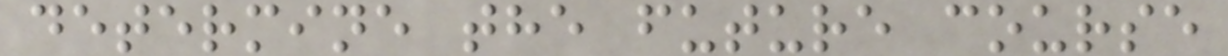determine the future course
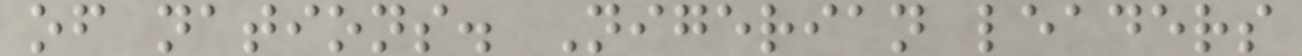of nations. Nigerian leaders
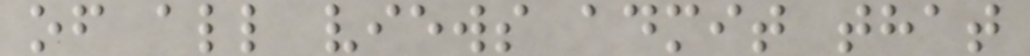of all views admit that
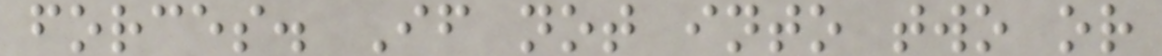forces. If not into two or
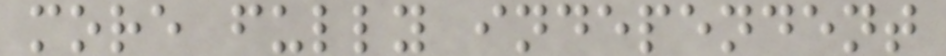more fully independent
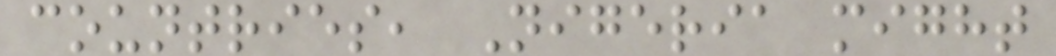countries, Nigeria might
